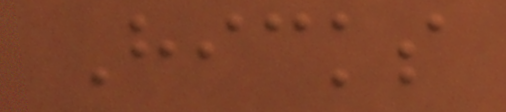Hicks
